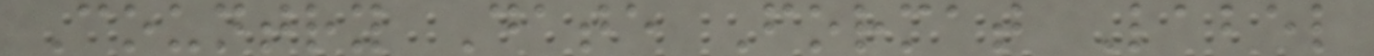Country Date Format Label
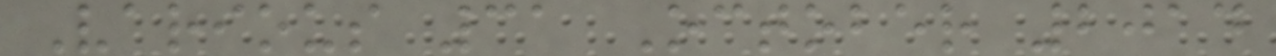Various 31 October 2014
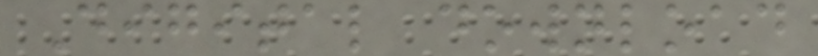Digital download
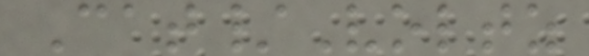Cat/Voltz
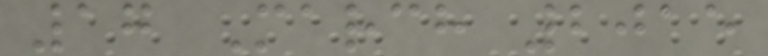17 March 2015
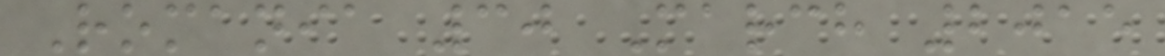Romania 30 March 2015
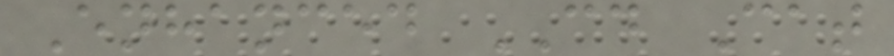Enhanced CD Cat
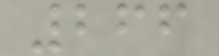266
